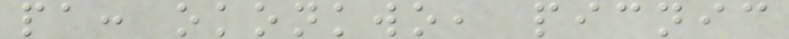pa: okonkwo, picnic
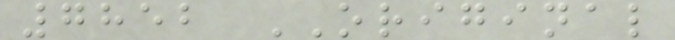7852 ORIGINAL
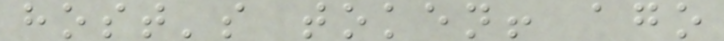host's token! ago
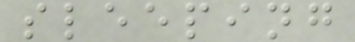sleeping
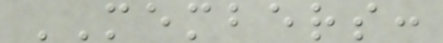MEMBERS:
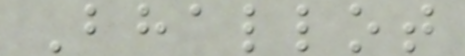Bhallot
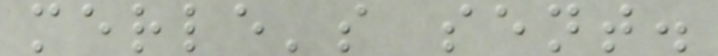merle's sent.
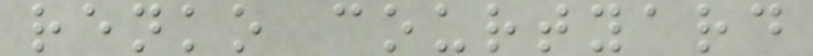renko courtyard
